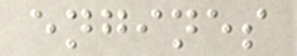engines
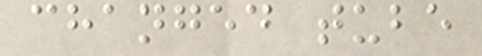changed tube
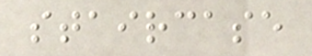staircase
